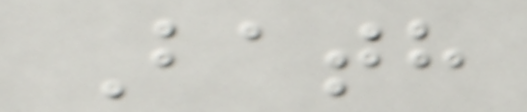Bath
